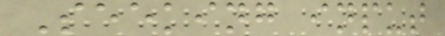Seeking input
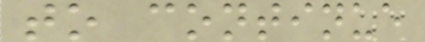to continue
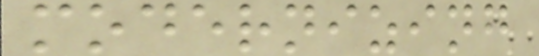modernizing
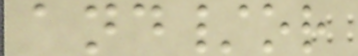and/or
